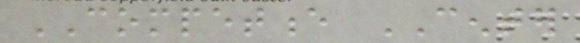COMPETENCE CENTER
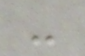-
